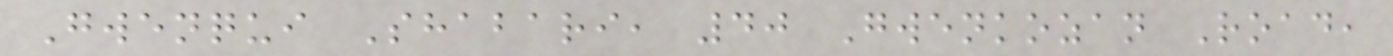Gwenqui Shabari, 40 Gwenkozan Road,
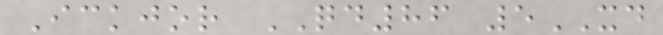Ickjor QD86 5XD
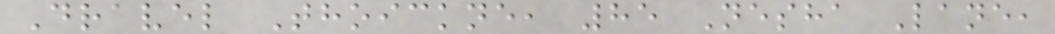Dravel Thoickne, 85 Nesha Lane,
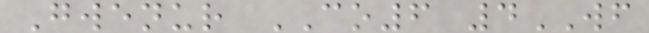Gwenur CO6 4WF
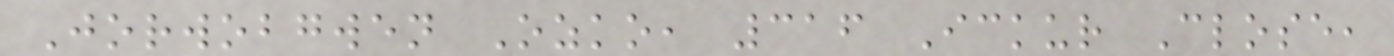Jorwobgwen Ozko, 316 Ickur Close,
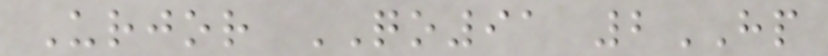Urjor QO91 2HP
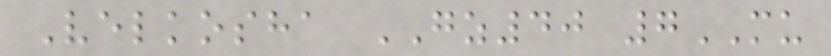Velkosha GZ40 7MU
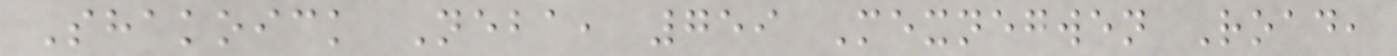Shakoick Neba, 759 Mexnegwen Road,
